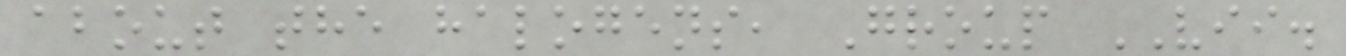about the halogens, Group VII.
